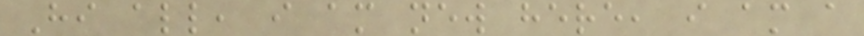Hi all, i am new here, i am a
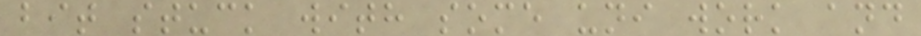bit stuck with some uni work and
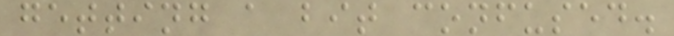getting a bit confused.
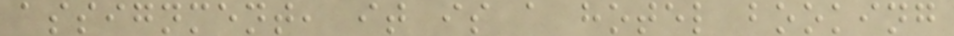assignment, it is a hotel booking
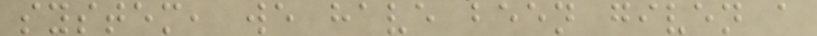system, we have been given a
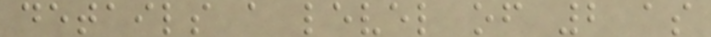details a level of 2 as
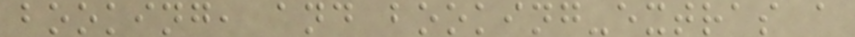booking, and booking-extras a
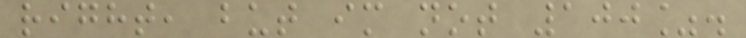right, but im not 100%.
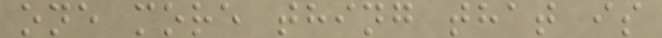one more thing that is
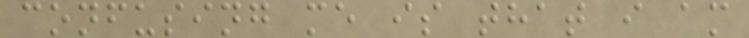confusing me is that i am
